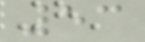53
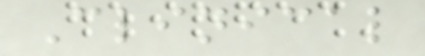Clinical
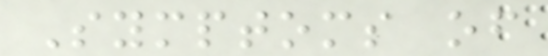Symptoms of
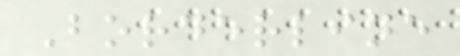Borderline
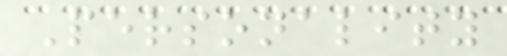Personality
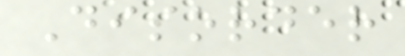Disorder
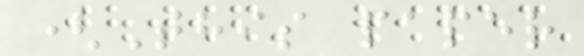(This paper
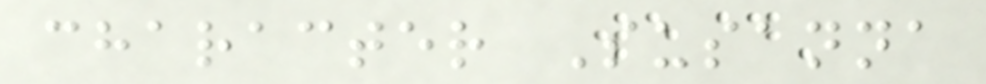character Susanna
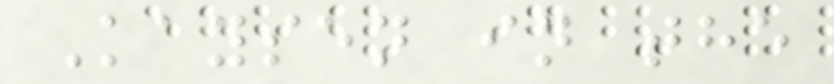Kaysen in the
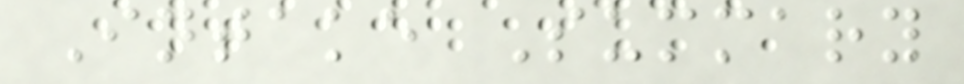Intake Summary
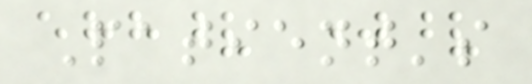Patient's
